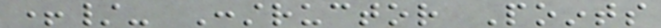+/- Constructor Points
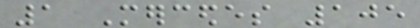1 Mercedes 105
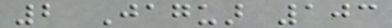2 Jaguar 103
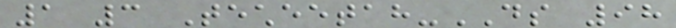1 3 Techeetah-DS 98
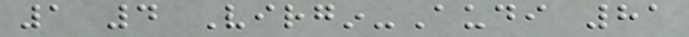1 4 Virgin-Audi 81
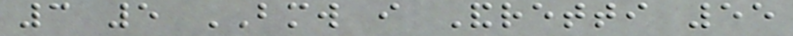3 5 BMW i Andretti 55
